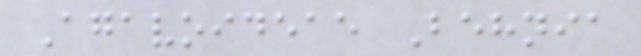Agavoideae Behnia
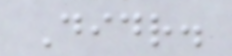Didr.
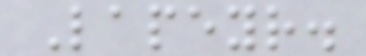Lapeyr.
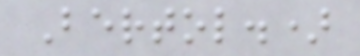Bertol.)
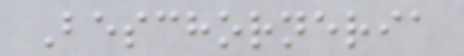Beschorneria
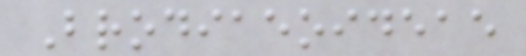Brodiaeoideae
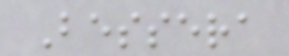Bessera
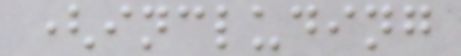(including
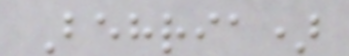Behria)
